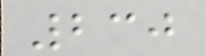230
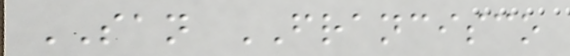SAN FRANCISCO
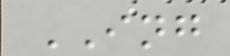ING
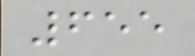655
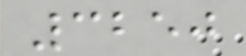3250
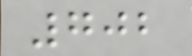702
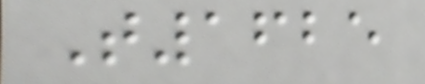T1625
